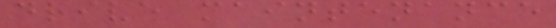drive maintenance
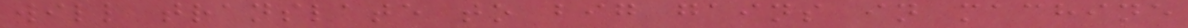will translate to big gains in machine
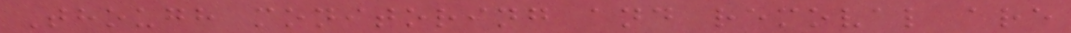Though monitoring and removal are
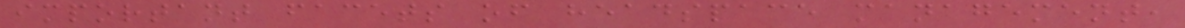important facets of headspace management,
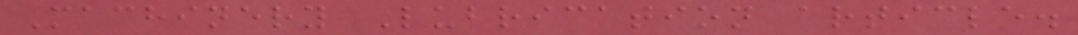Machinery Lubrication article.
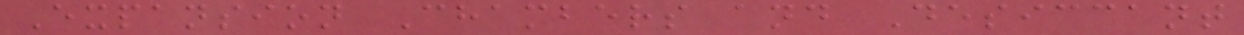Expansion Chambers and Desiccant
